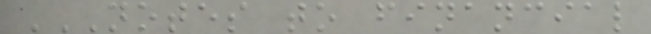NOTES TO FINANCIAL
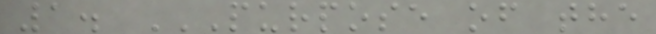1. PURPOSE OF THE
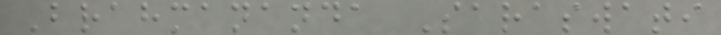Brahmananda Saraswati
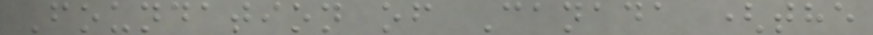Foundation of Canada (the
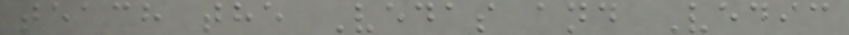teach the Vedas and Vedic
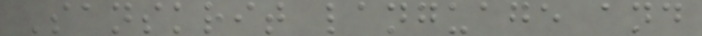Sanskrit language and
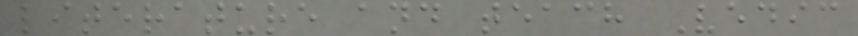literature and teach Vedic
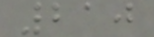210
